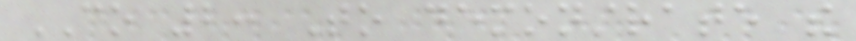CO 2: To demonstrate the
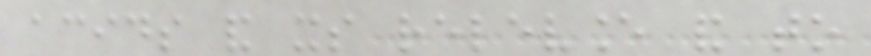acids and its relevance and to
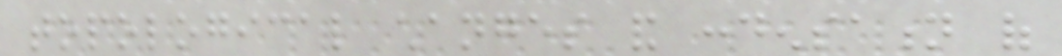topological changes and condensation of
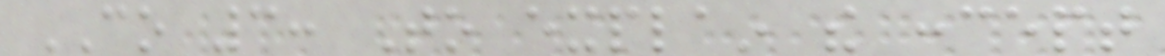CO 3: To explain the concept
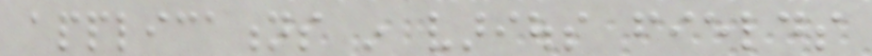applications in various fields
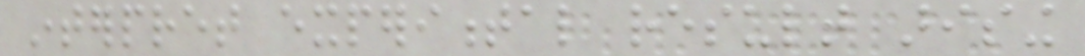interpret experimental result arising
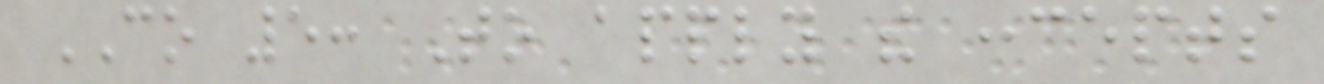CO 5: To apply the concepts
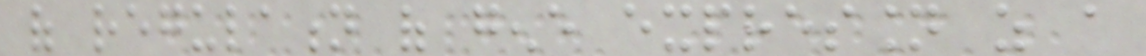of regulation of gene expression as a
